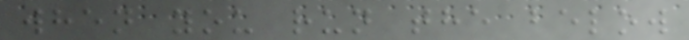when you run the below
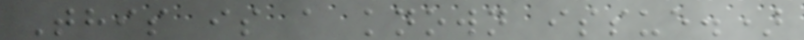This is a known issue.)
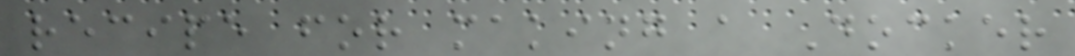recipe for making a Docker
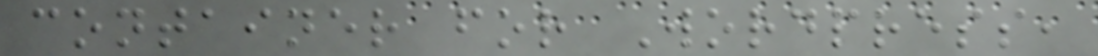container for Wordpress,
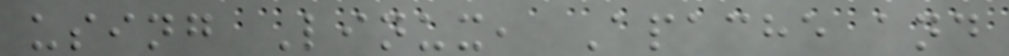using Linux, Apache and
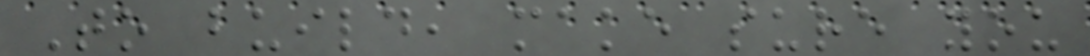To build, make sure you
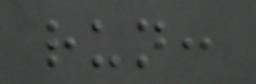run:
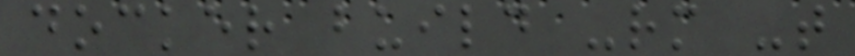docker build -rm -t
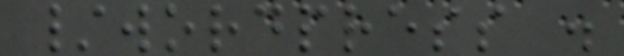/wordpress .
